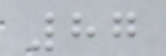87
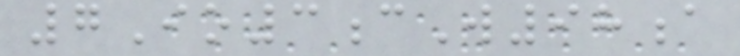7Io3cW98a
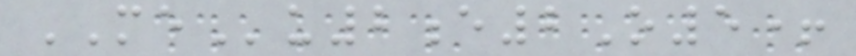MEu2e2O5+
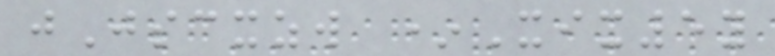jJscxzw *Xix5y
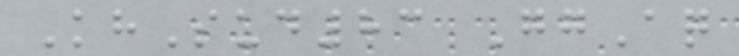KhSud83 GgAq
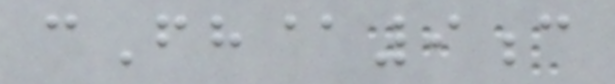cFh@9c
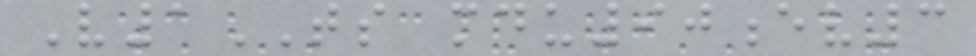V1TS mdu90ev3
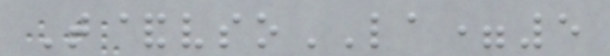T&vsoLA=5
